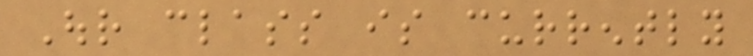Our class is currently
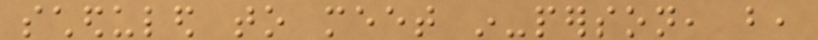scheduled to meet in-person, but,
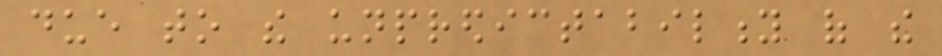due to the unpredictability of the
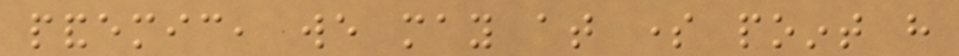pandemic, we may at some point have
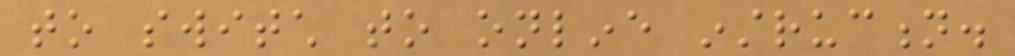to switch to online instruction.
